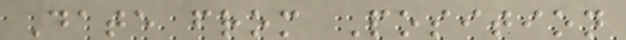Date from Position
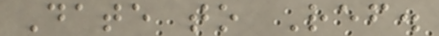Date to Ref.
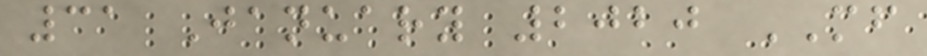31 January 2020 MF
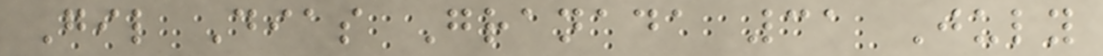Gil Dias Granada 31 July
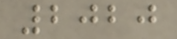2020
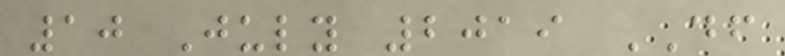10 July 2019 DF
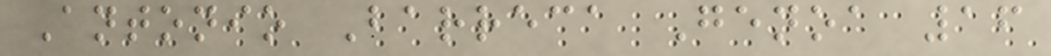Antonio Barreca Genoa 16
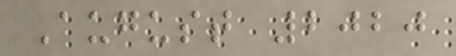August 2020
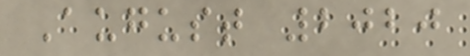August 2020
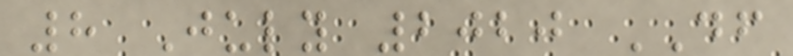8 July 2020 DF
